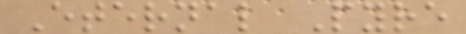Eternal Pyre
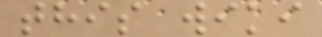this wiki
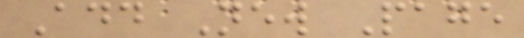Add New Page
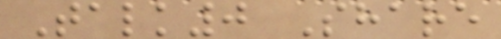Talk0 Share
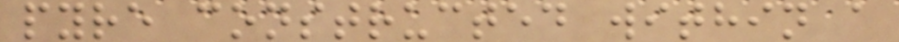pyre constructed within a
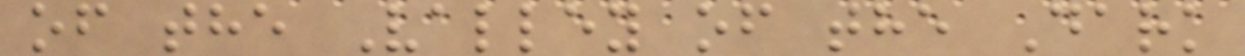of the Valley of the Dark
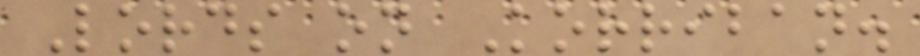Lords on Korriban.
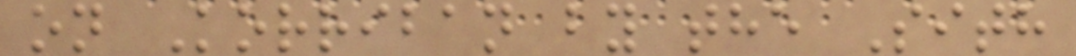on Korriban by the Sith
